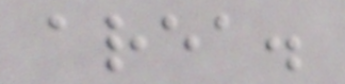area.
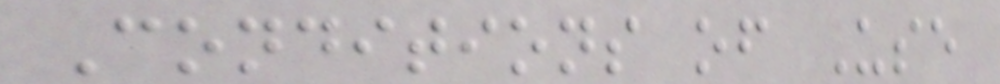Conditions of Use
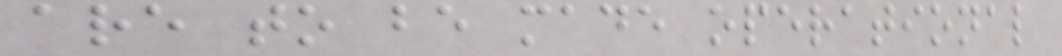are to be made operational
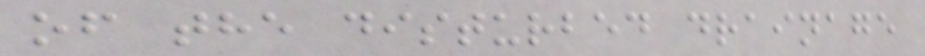of the disturbed drainage
